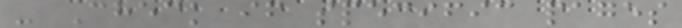- Check if specific pages
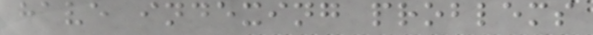have indexing problems
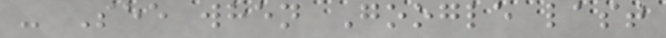- See when Google last
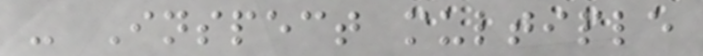- Inspect multiple
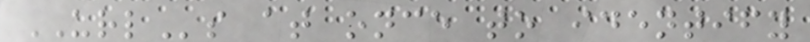URLs at once to identify
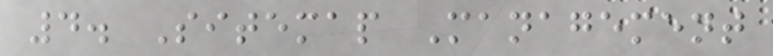4. Sitemap Management
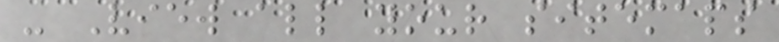- View all your sitemaps
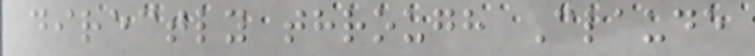directly through Claude
